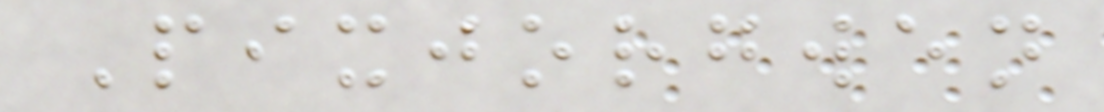Pixjorgwen
